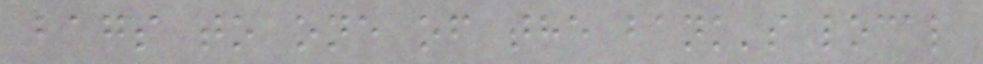bags to one of the bank's local
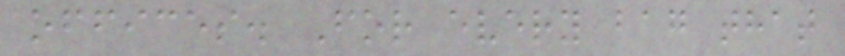offices. For every bag that
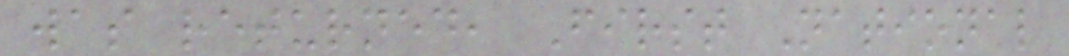was returned, First National
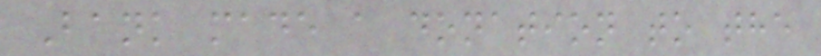Bank made a donation to the
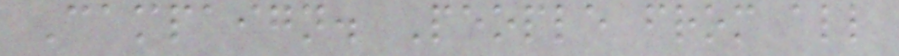Campaign. People from all
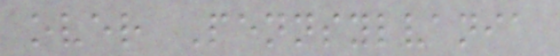over Pennsylvania
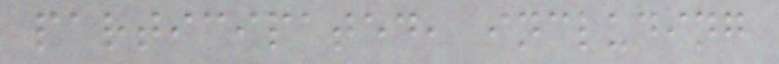participated, including
